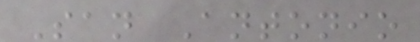San Antonio
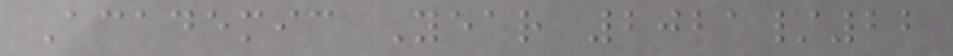Academic Year 2021/22
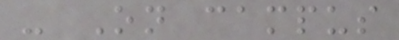- On campus
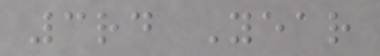3rd Year
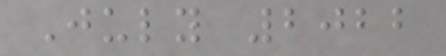July 2022
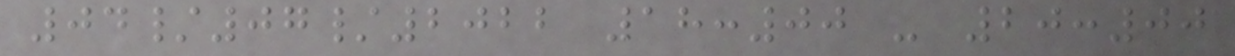04/07/2022 18:00 - 20:00
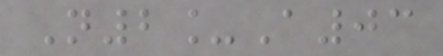N2_A03
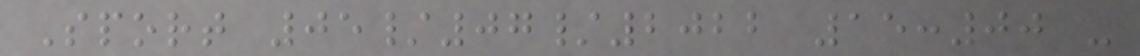Sport 05/07/2022 15:00 -
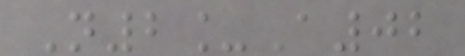N2_A02
